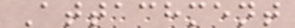Attachment
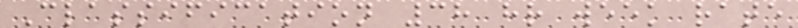Classification 38 hr week rate
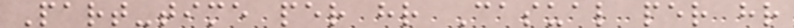Part-time per hr Casual per hr
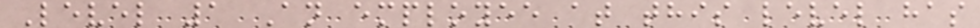Level 1 An employee at this level has
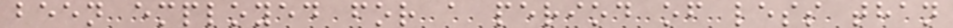been employed for a period of less than
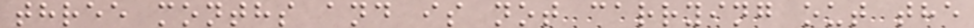three months and is not carrying out the
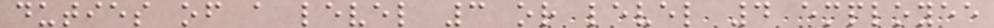duties of a level 3 or level 4 employee
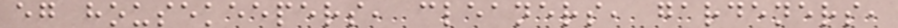eg housekeepers, cleaners, gardeners,
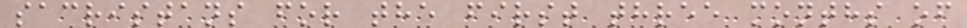sacristans for the first three months of
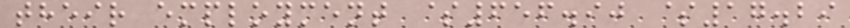their employment $656.90 $17.29
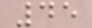45
